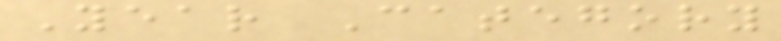Year Category
